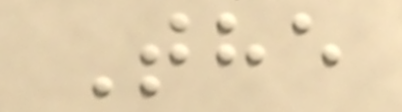The
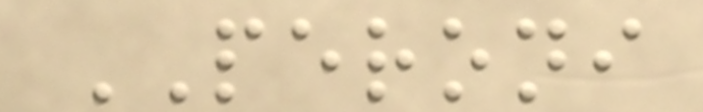PERONI
